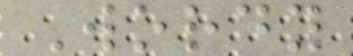Wordy
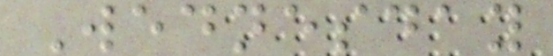Wednesday
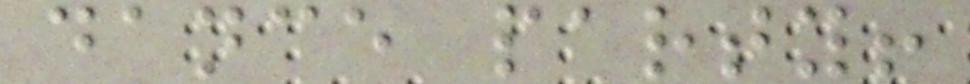dance party!
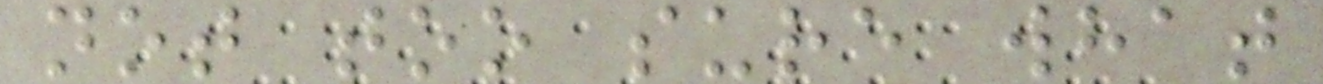not too sure what
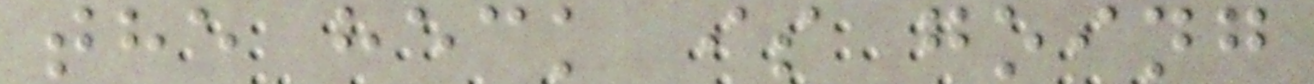the heck is going
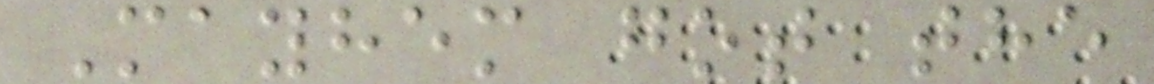Mayhem got the
